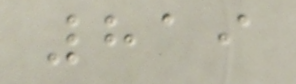819
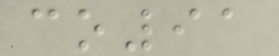co91
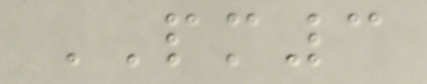PM3
